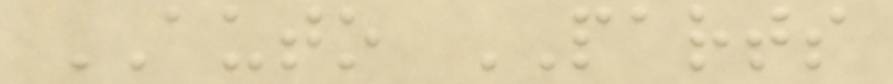AUTO PARTS
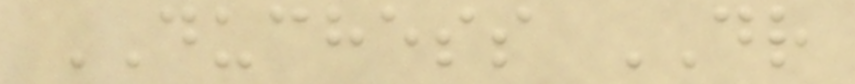DUCHESS DR
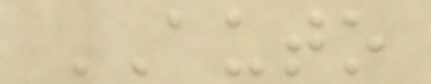AUTO
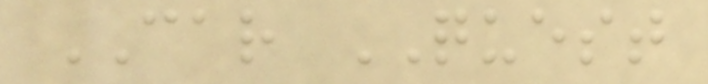CAR QUEST
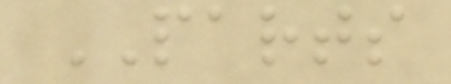PARTS
